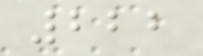222
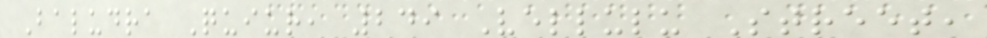Baludra Quiur, 249 Vellulu Street,
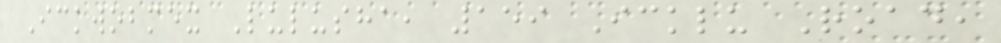Ickwobmex Lulusha, 159 Icklu Road,
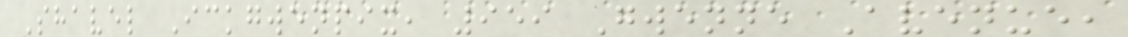Shavel Ickgwenpix, 959 Gwenne Avenue,
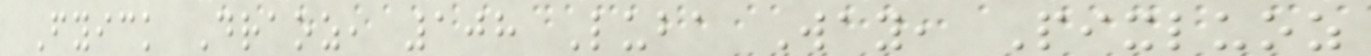Fyick Draoz, 108 Luba Way, Pixluoz
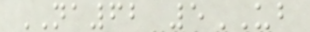NA62 5UB
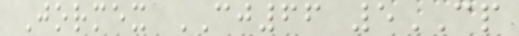Jormex CJ66 5CP
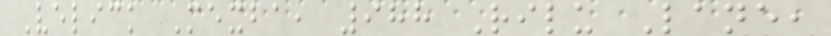Velick Mexba, 988 Rilu Lane,
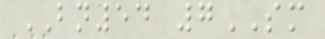BN54 7SM
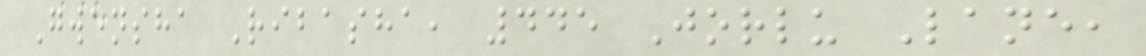Gwensha Ribasha, 445 Jorlu Lane,
